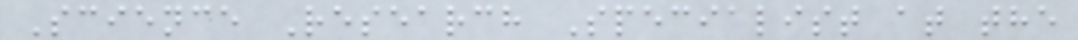Science Research Specialist at the
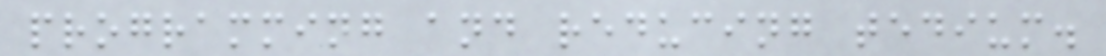programming and reducing tedium.
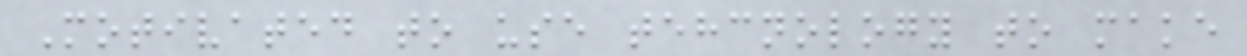Motivated to use tehcnology to make
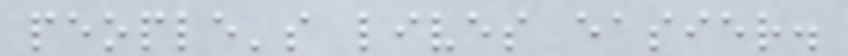people's lives easier.
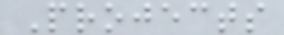Projects
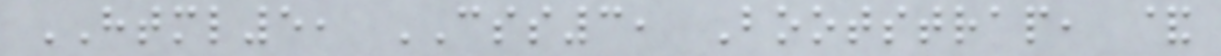HTML5, CSS3, Bootstrap, &
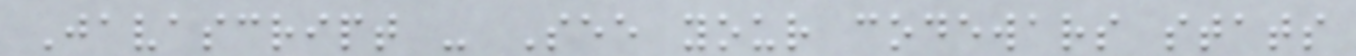Javascript - See your codewars stats
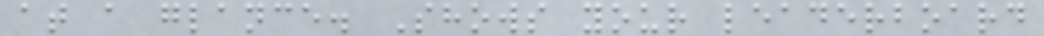at a glance. Shows your leaderboard
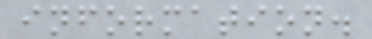information.
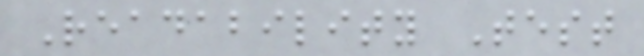Readability Test
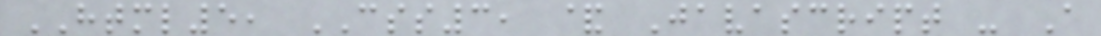HTML5, CSS3, & Javascript - A
